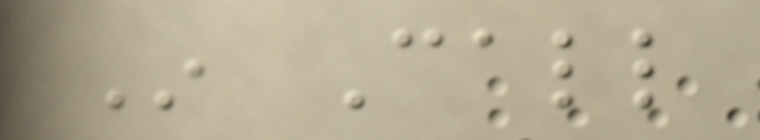In Call
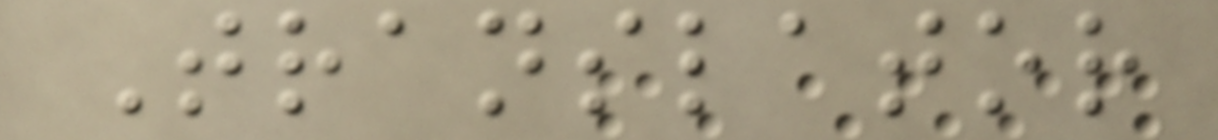Translator
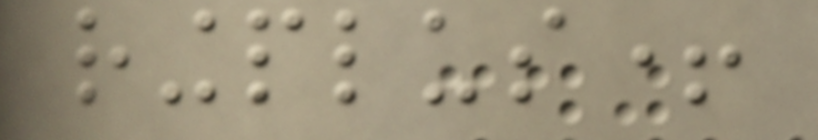ringplus+
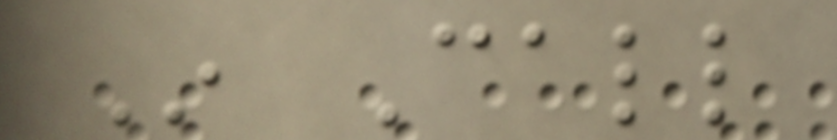In Call
